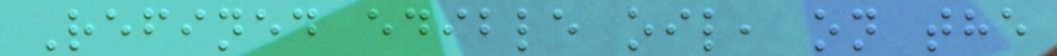Refined edible oil, on the
